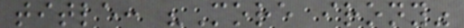title: "More irony"
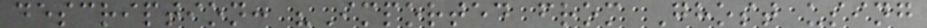description: "Imported from Ghost using
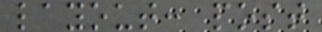layout: post
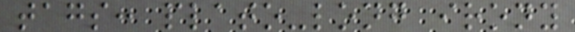tags: plato-long irony
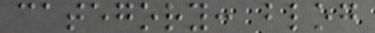category: blog
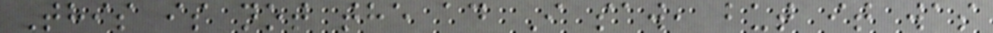This is not the ad I saw, but it was
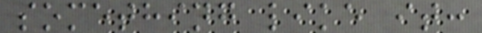something like it:
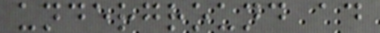underground ad
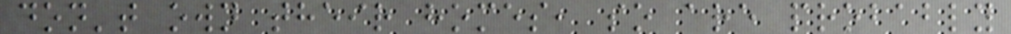don't own their homes, so are probably
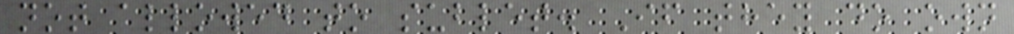not allowed to sublet. If they do own
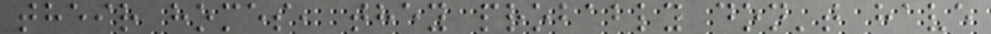their homes, they probably don't have
